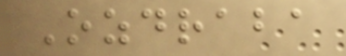Ozdraba
